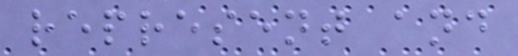represent and
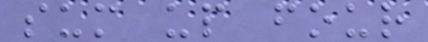sum up four
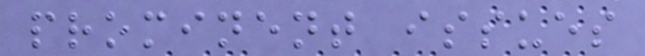prominent issues
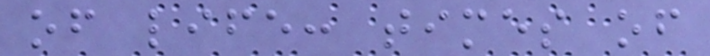of life: times of
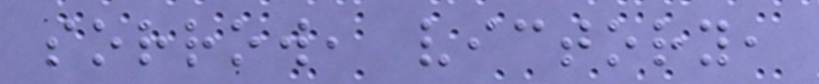sorrow, victory,
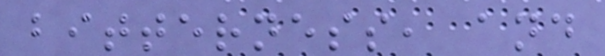bitterness, and
